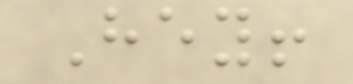Hey!
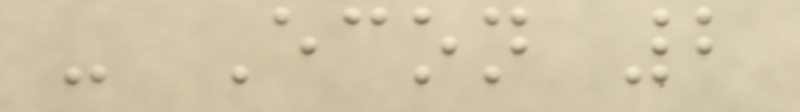- Econ 2
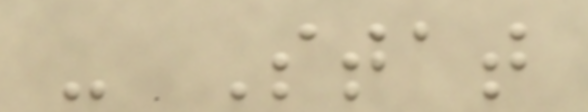- Stat
